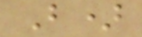B)
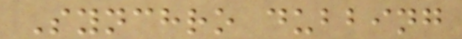Synchro dubbing
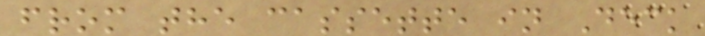from the cassette in Deck
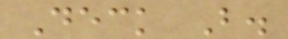Deck B.
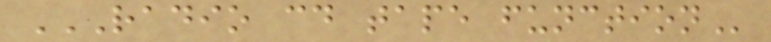RADIO CD TAPE FUNCTION
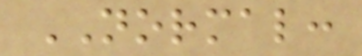NORMAL:
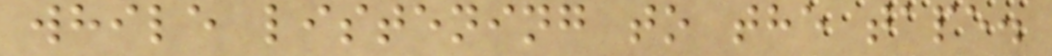while listening to the tape.
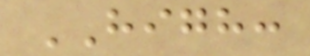HIGH:
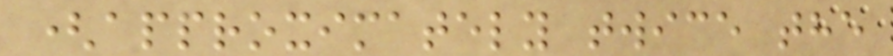(approximately twice the
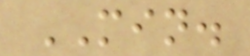MIN.
